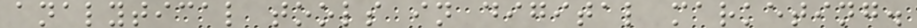analytical tools in digital marketing.
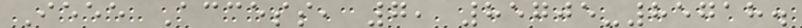Ieee Access, 7, 85705-85718.
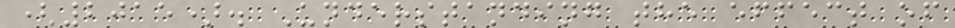(2015). Understanding the effect of
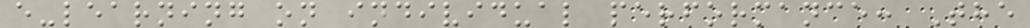e-learning on individual performance: The
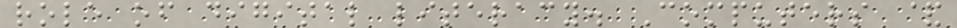role of digital literacy. Computers &
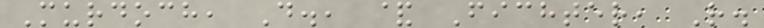Murdoch, D., & Fichter, R.
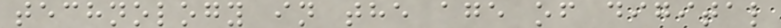technology in the age of digital
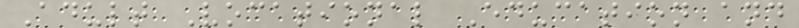Adult Vocational Education and
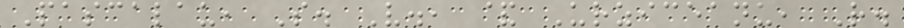Pascalau, S. V., & Urziceanu, R.
